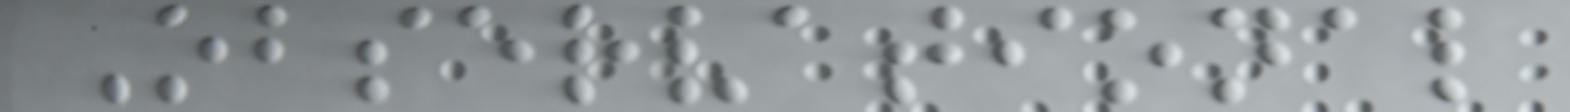Observational
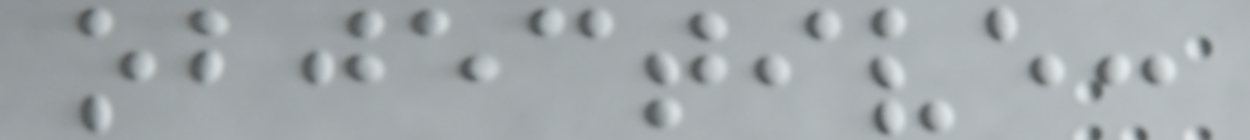objective:
